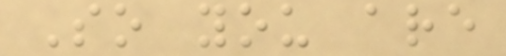So you are
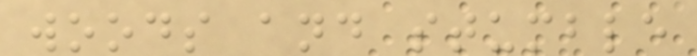woods and stumble
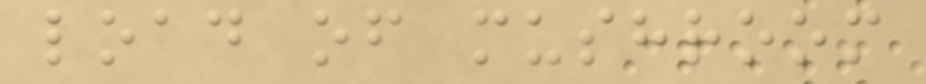load of mushroom
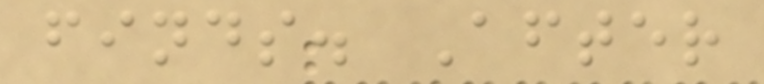finds. After
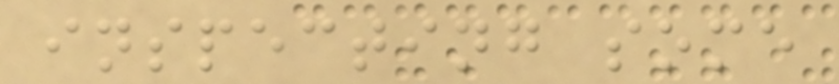inspecting some
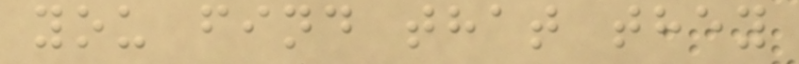you find that they
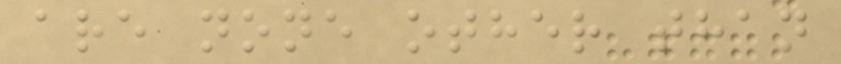are none other than
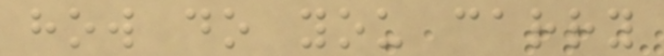how do you carry
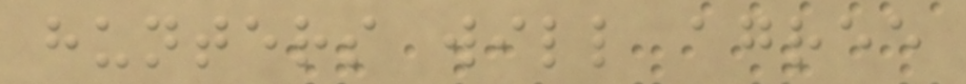hunters will agree
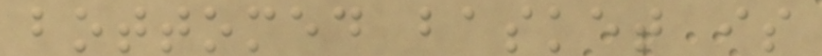bottomed basket is
